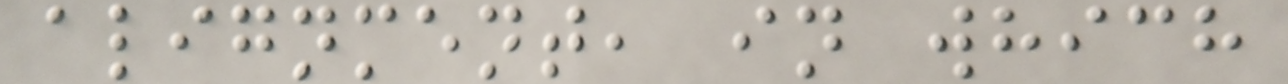alignment, in which
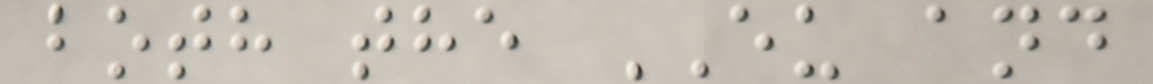both the EU and
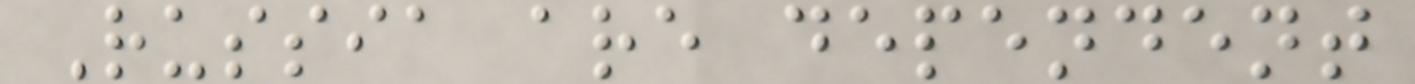Russia are dependent
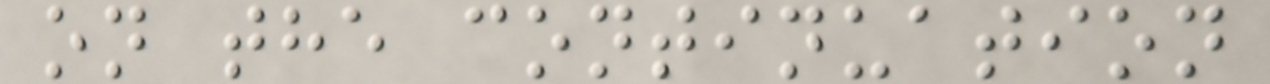on the continuation
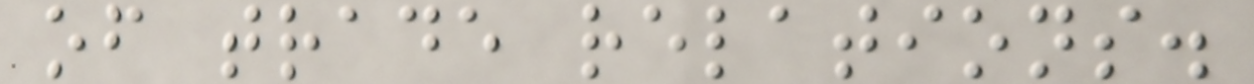of trade relations.
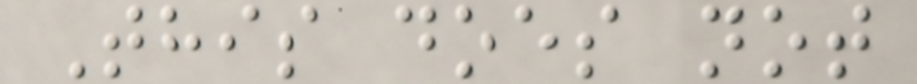This does not
